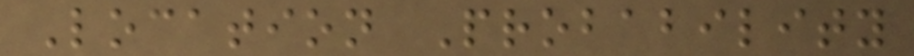Location Probability
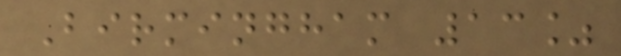Birmingham 13%
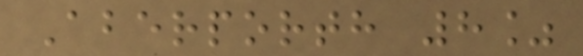Aberporth 8%
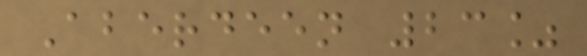Aberdeen 23%
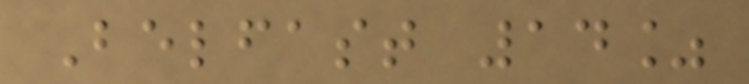Belfast 14%
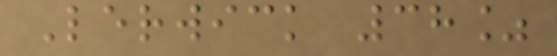Lerwick 38%
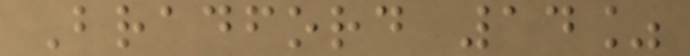Bradford 14%
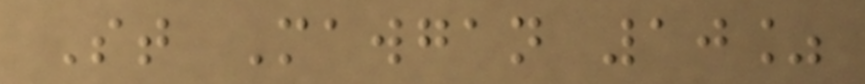St Mawgan 10%
